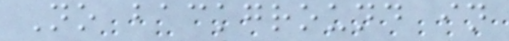No background in
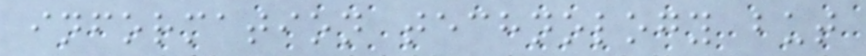information technology but
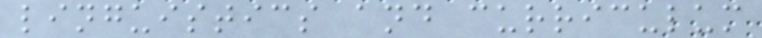linguistics and curriculum
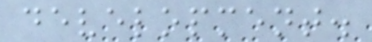development.
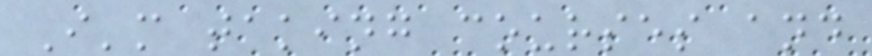I'm taking courses and
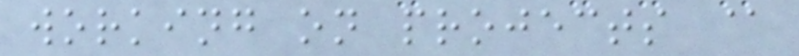working on projects @
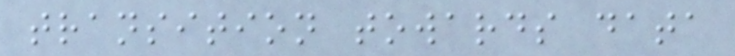transition towards data
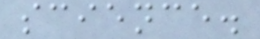science.
